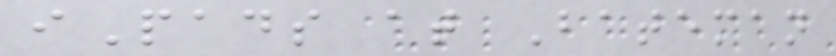iPads at Bateman
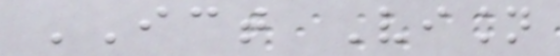ICT Vision
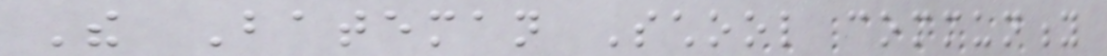The Bateman School community
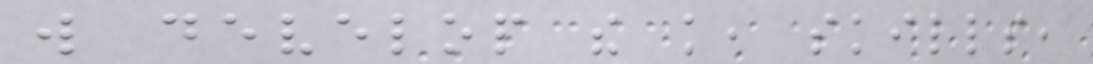will develop the knowledge, skills,
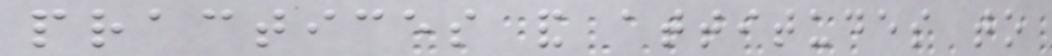practices and attitudes to
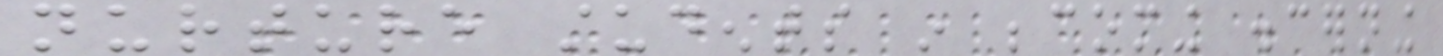nurture students in becoming discerning
